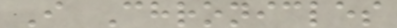I Chronicles
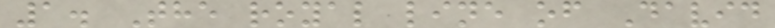1. The royal line of David
